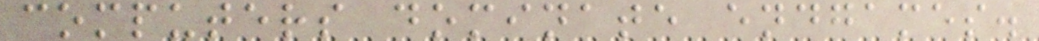computers dominate endgames.
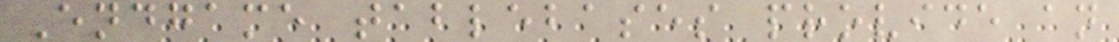Endgame tablebases provide an
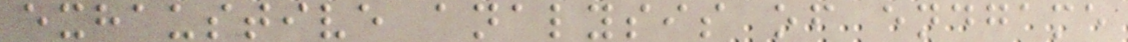exhaustive analysis of endgame
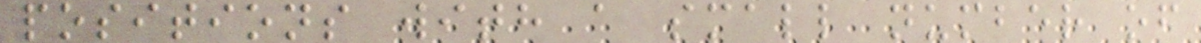positions with a small number of
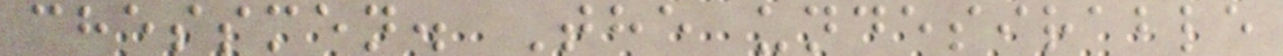chessmen. The undesirable
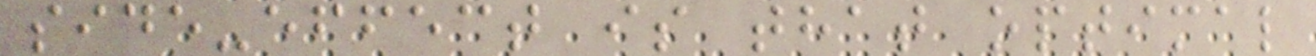side-effect is that optimal
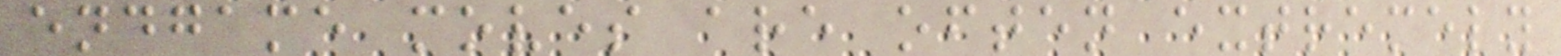endgame moves are often extremely
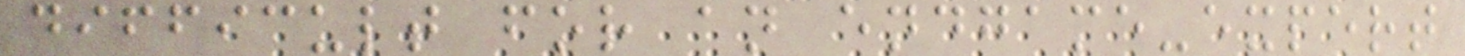difficult for an endgame-expert
